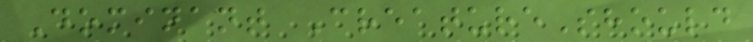Dominant CreatureShould
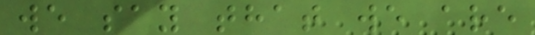we say that we are
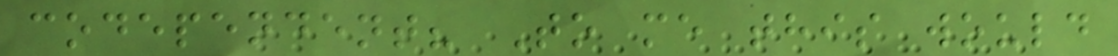codependent? To me this would
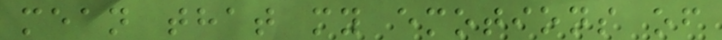mean that my emotions of
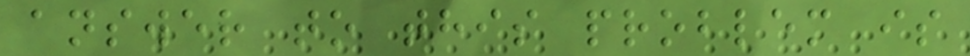answer to this problem is
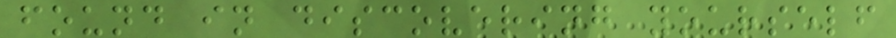found in discovering yourself
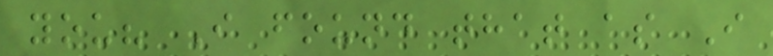you? I found that as I
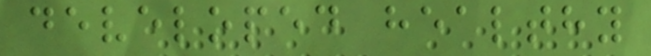developed healthy
